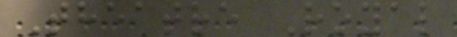Theatre Royal
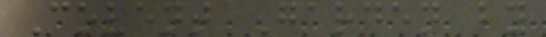Covent Garden by
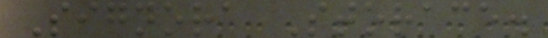Signora Storace.
